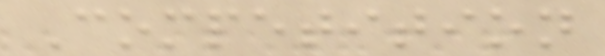Competition
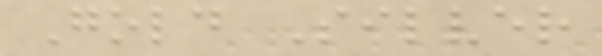Gold Silver
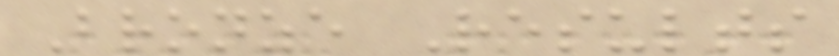Bronze Results
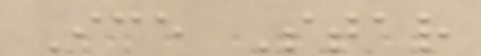Ice Star
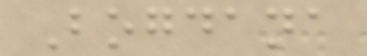Bogdana
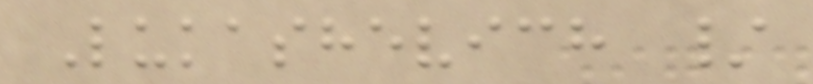Lukashevich /
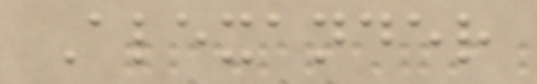Alexander
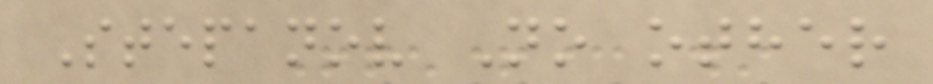Stepanov No other
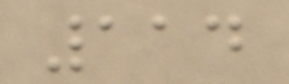114
